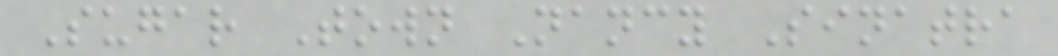Sugar Town Nancy Sinatra
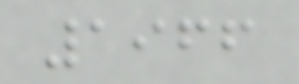1966
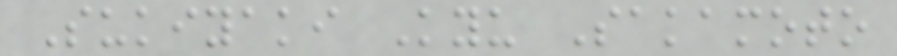Sukiyaki Kyu Sakamoto
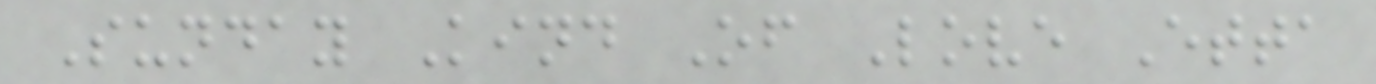Sunday Kind Of Love Etta
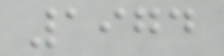1974
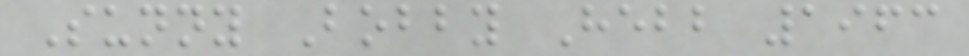Sunny Bobby Hebb 1963
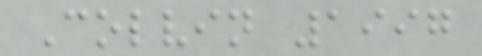Colvin 1997
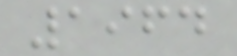1964
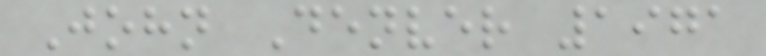John Denver 1971
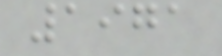1971
